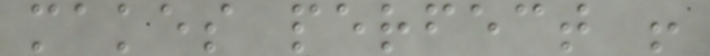makes perfect !
